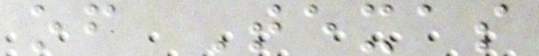of Texas
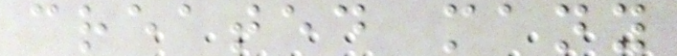created many
